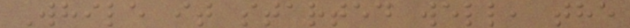While it started well, the
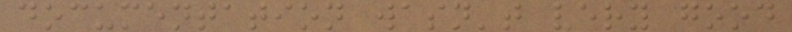documentation wasn't very good
